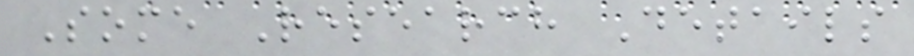Some Research Details
